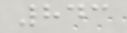843
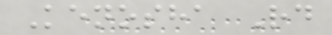Kenosha Rd
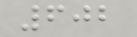602
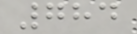784
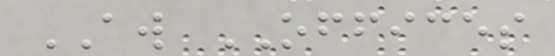AW OFFICES
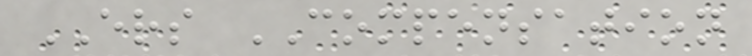ERS COMPENSATION
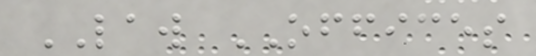LAW OFFICES
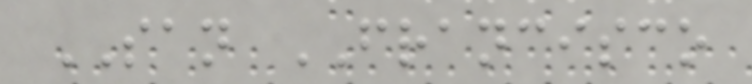SAN FRANCISCO
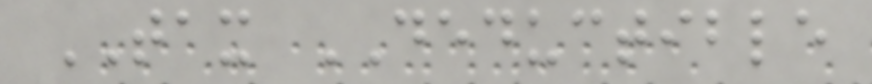TAX DEDUCTIBLE
